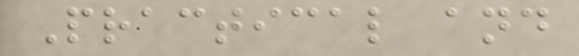Practical and
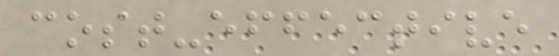cost-effective
